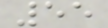55
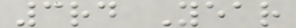3rd Year
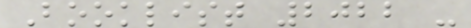Booklist 2022 -
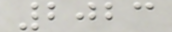2023
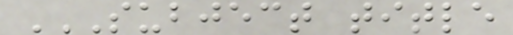SUBJECT TITLE
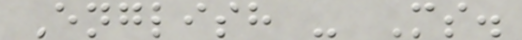English - Ms.
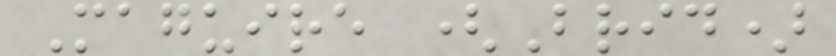Maguire (Brid)
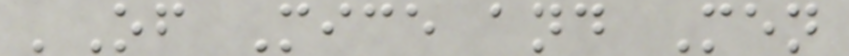'Of Mice and Men
